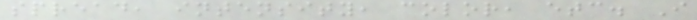spread, intensity, color, etc. I
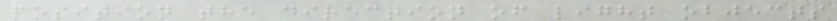position the direction of light objects
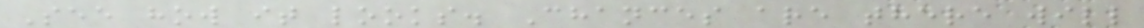See how it looks. Chances are there will
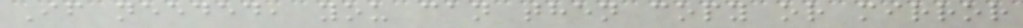If needed, you can then copy or mirror
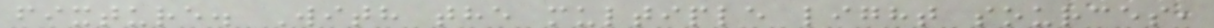fixture. With the multiple light sources,
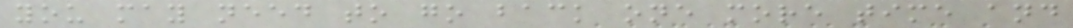you may need to go back one more time and
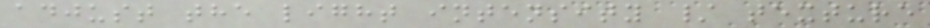adjust the light intensity / texture
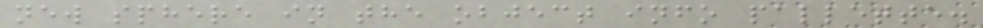new sphere in the object info pallette.
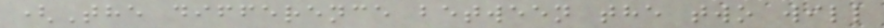(The difference between the two will
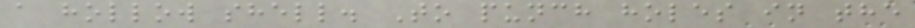a hollow shell. To punch holes in the
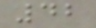42
